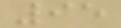95
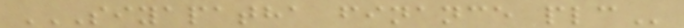SIYAPATHA FINANCE PLC
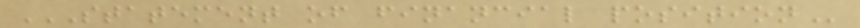STATEMENT OF FINANCIAL POSITION
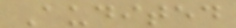Audited
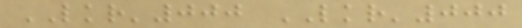LKR'000 LKR'000
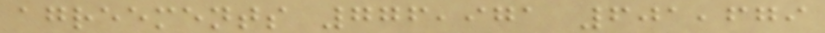agreements 776,971 601,679
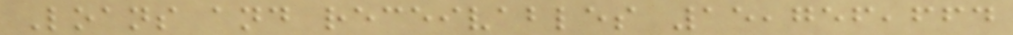Loans and receivables 15,756,664
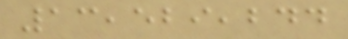13,529,244
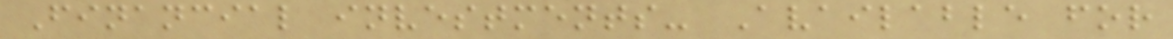Financial investments- Available for
